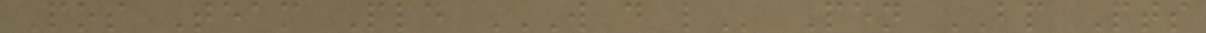Pos Team Pld W D L Pen BP Pts
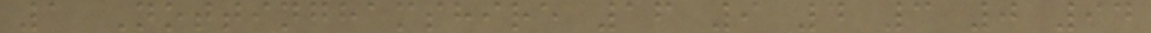1 Nottinghamshire 16 9 4 3 0 94
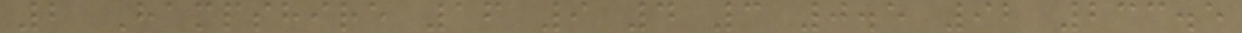2 Hampshire 16 9 4 3 0.5 92 233.5
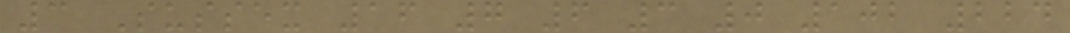3 Sussex 16 7 6 3 0 102 224
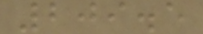209.5
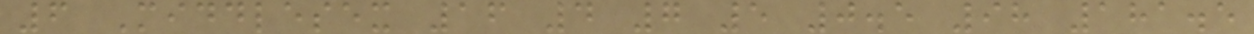6 Middlesex 16 4 7 5 0.5 98 181.5
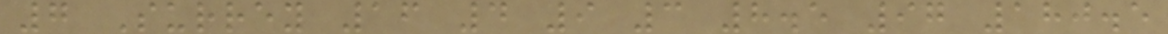7 Surrey 16 4 9 3 8.5 97 180.5
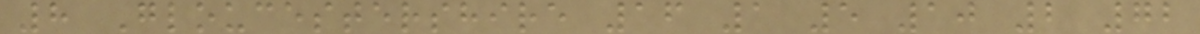8 Gloucestershire 16 1 5 10 2 72
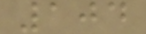104
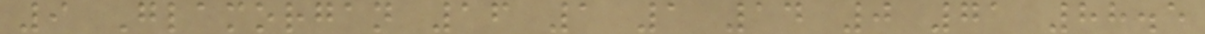9 Glamorgan 16 1 1 14 0 71 88.5
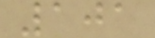101
